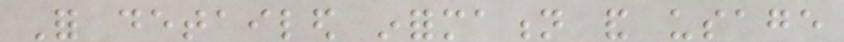For detailed information and usage
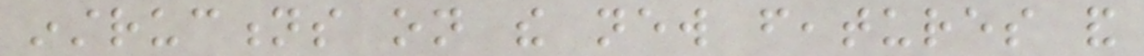instructions on the new features and
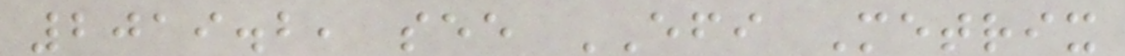2019.2, see EFI Metrix
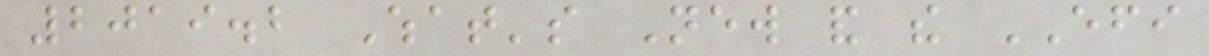2019.2 What's New and the EFI
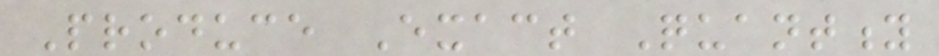Produce Exact Quantity
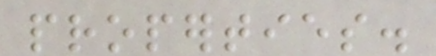properties.
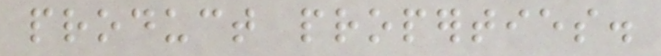product properties.
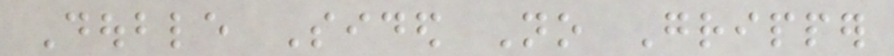Double Sided No Gripper
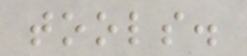tools.
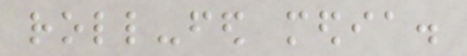roll-fed media.
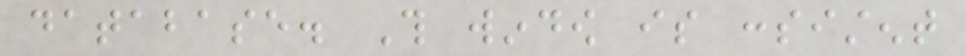database. This window is consistent
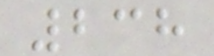238
